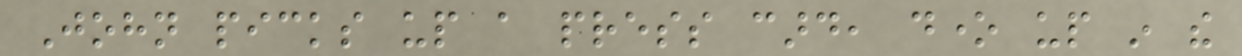John picks up a press card, done up in the
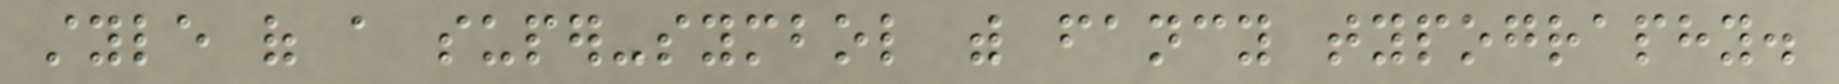style of a super-symbol with fancy typography.
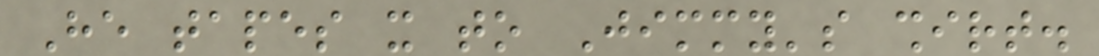He tapes it to Jimmy's shirt.
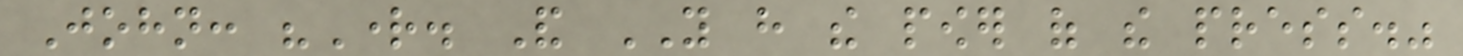John: "Right. And YOU have the power of the press."
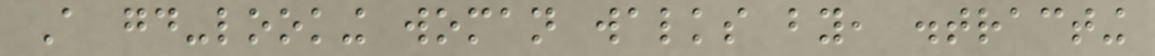A good-looking woman walks by, distracting
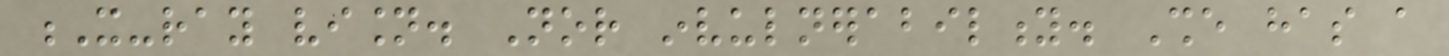X-ray vision. Nor invulnerability. She has a
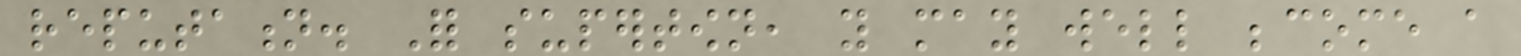reputation. For supertown, you may well become a
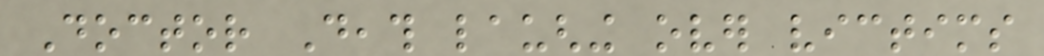Doctor Death laughing over victims
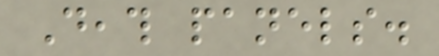Death panels.
